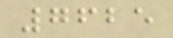7625
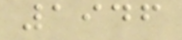1946
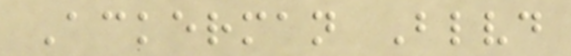Ackerman Blvd
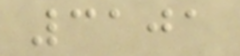3101
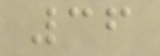36
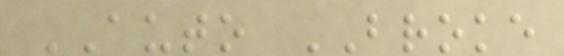AUTO BROKE
